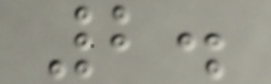2.
